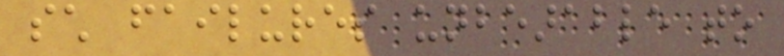such failures unbearable to
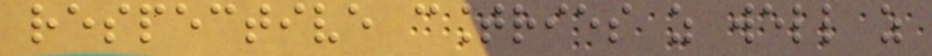respective countries as well as
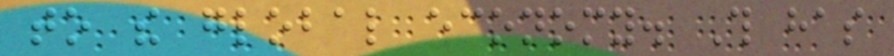to the global economy. This has
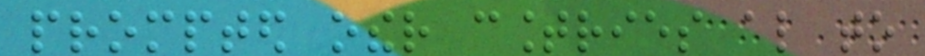prompted other countries also to
